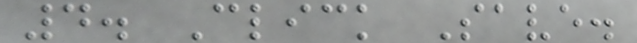4. Click Save.
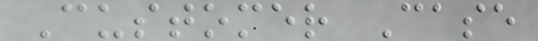Customer Case
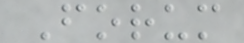Forum
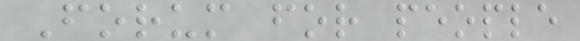Forum for people
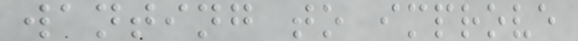wanting to improve
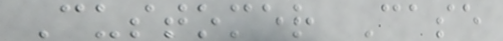Customer Case
